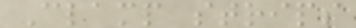Clamp strips
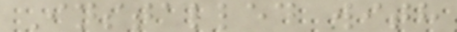Installed with
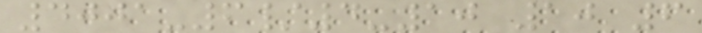4001-6/4-10 10 6
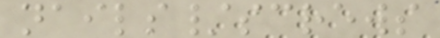nails/screws
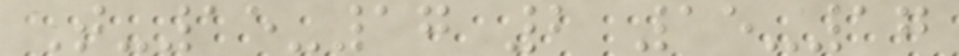T-15-17 2 15-17
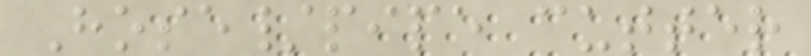Hose/pipe cutter
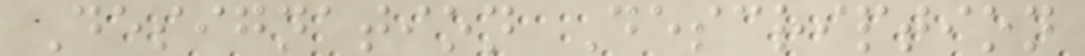Designation Description
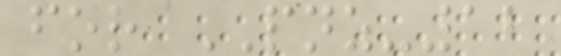for PNZ-12
